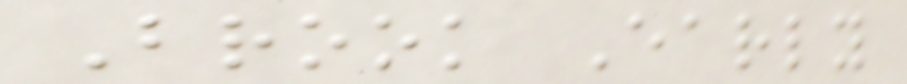Brook Early
